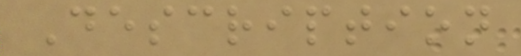Description
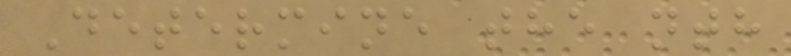Determine the nth
